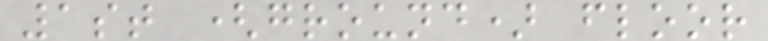1st (ground) floor
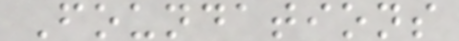Foundations
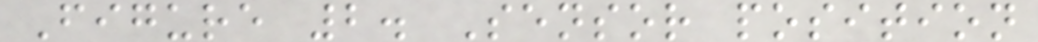Figure 2. Sensor position
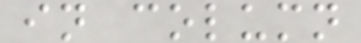in column
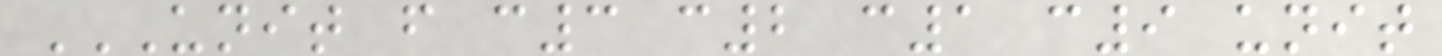UNIT F C3 C2 C1 C9 UNIT
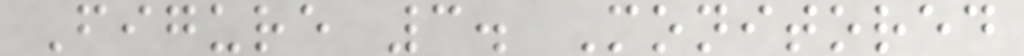Figure 3. Monitored
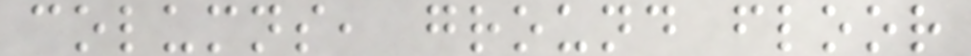columns, ground floor
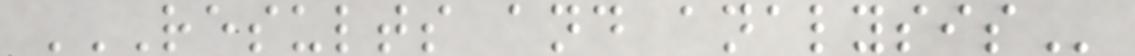RESULTS AND ANALYSIS
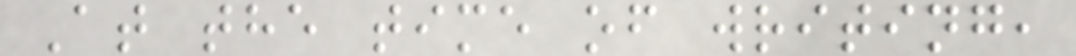At the time of writing,
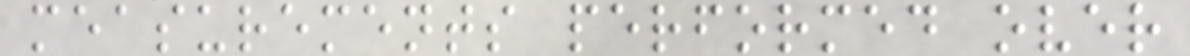measurements performed over
